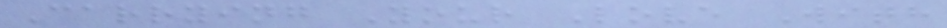Carrying Your Love With
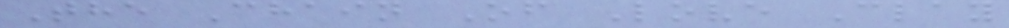The Chain Of Love Clay
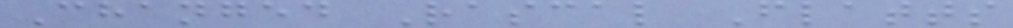Changed Rascal Flatts
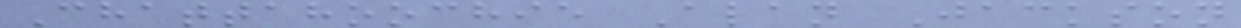Chattahoochie Alan Jackson
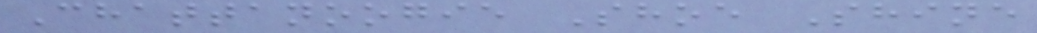Chattanoogie Shoe Shine
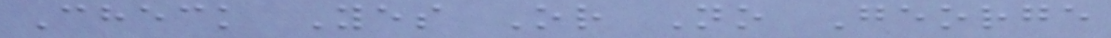Check Yes Or No George
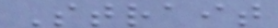Strait
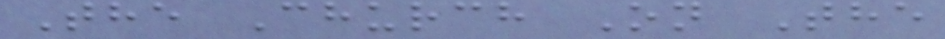The Church On The
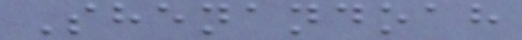Shenandoah
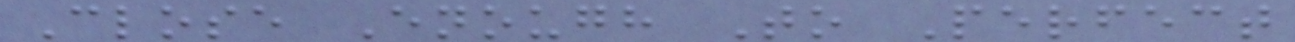Close Enough To Perfect
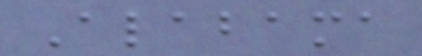Alabama
